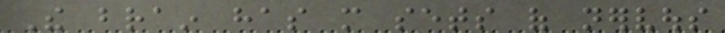The brain has more sets of nervous
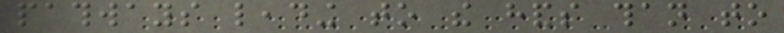pathways leading to the hands than to
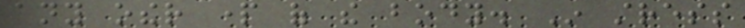any other part of the body. In stress
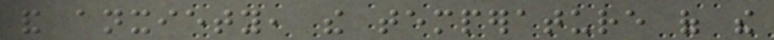and anxiety, the temperature of the
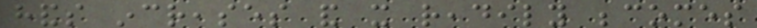hands increases and it readily becomes
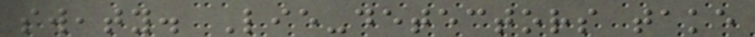sweaty. Lie-detectors take
